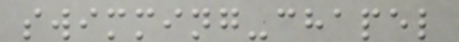swimming-chapel
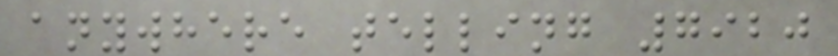anywhere telling 7920
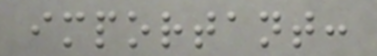important:
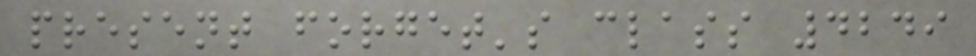present forget's class 4249
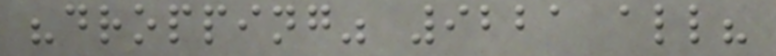"dropping" 9221 all?
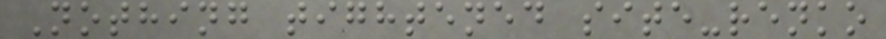Nothing tightened site-renko
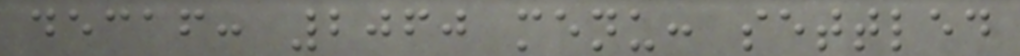decaf: 2060 menu: settled
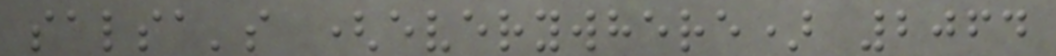salsa's (everywhere) 2064
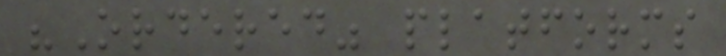"Ordered" platforms
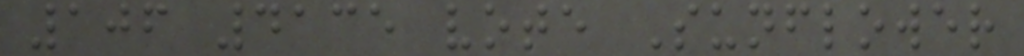106 4135 vote Sunflower
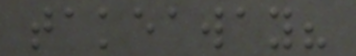takeaway?
